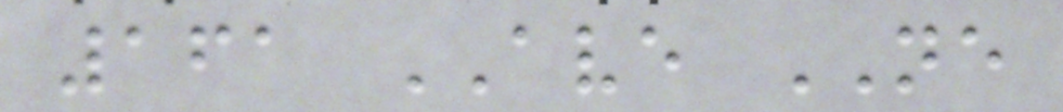161 AVE NE
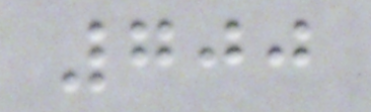700
